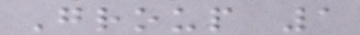Group 1
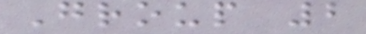Group 2
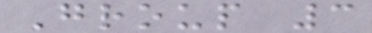Group 3
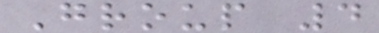Group 4
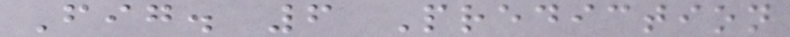Fig. 6 Prediction
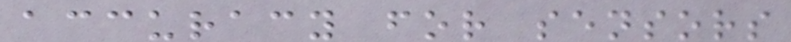accuracy for sensors
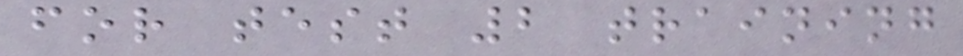for test 2 training
